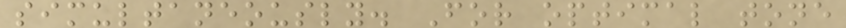simultaneously. For optimal tone
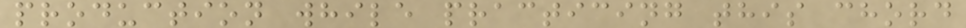production while practicing this chord
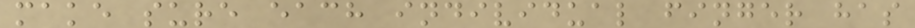make sure each individual finger has
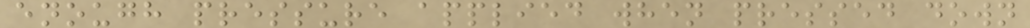enough pressure applied when pressed down
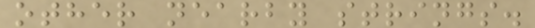other nearby strings.
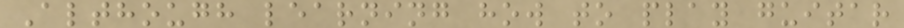Although learning how to play guitar
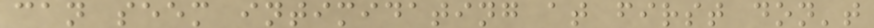can seem intimidating at first don't
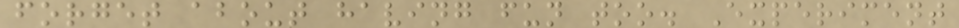forget about having fun too. Experiment
